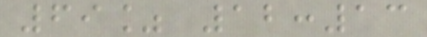69% 12:13
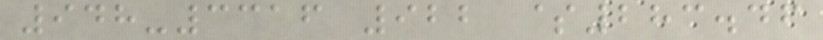948-3316 922 $283.46
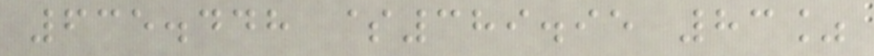635.448 $389.95 83%
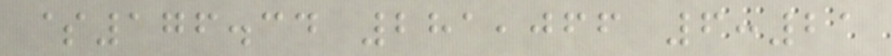$176.34 281,066 6:21
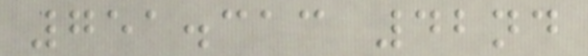751.313 42nd
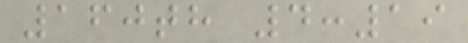160th 4:19
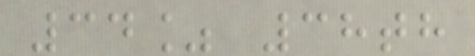34% 38th
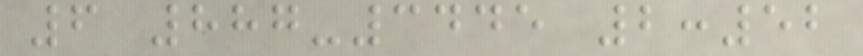6 887-3445 2:52
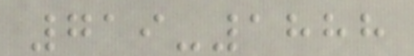719-1888
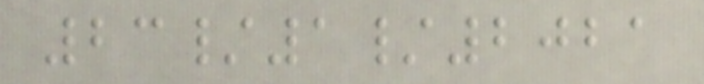23/1/2021
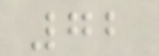72
